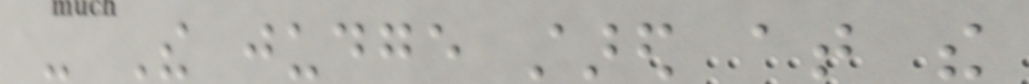- The judge stared at the
